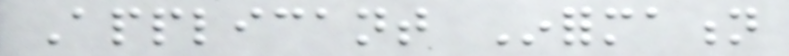Applicant Information
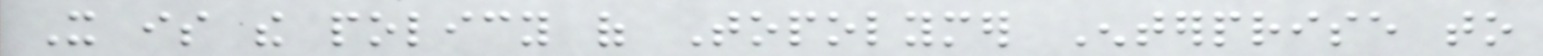It is the policy of Topolymer Enterprise to
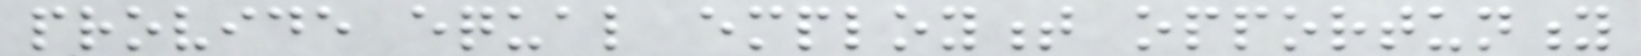provide equal employment opportunity
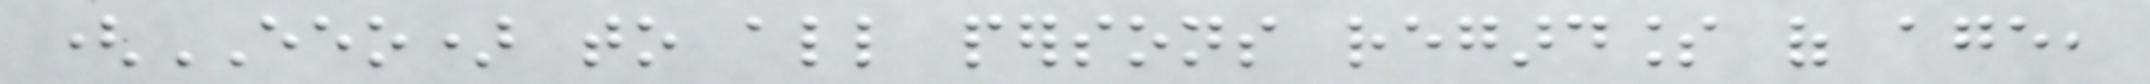(EEO) to all persons regardless of age,
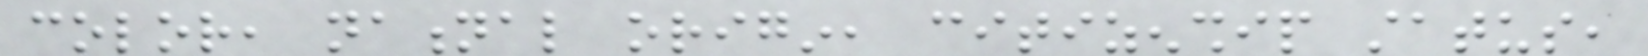color, national origin, citizenship status,
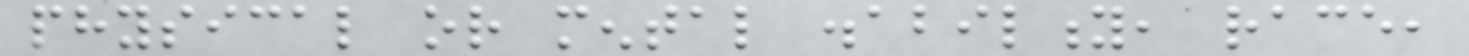physical or mental disability, race,
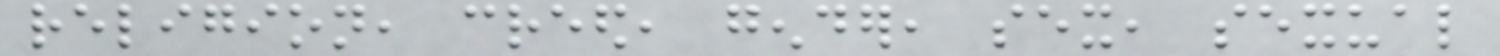religion, creed, gender, sex, sexual
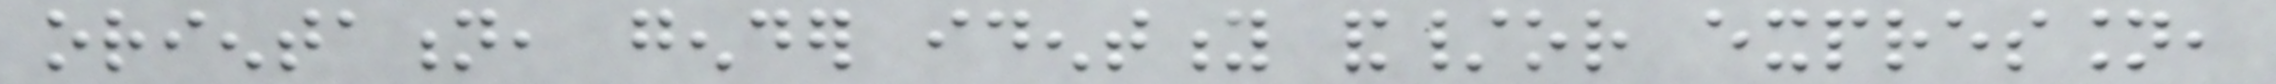orientation, gender identity and/or expression,
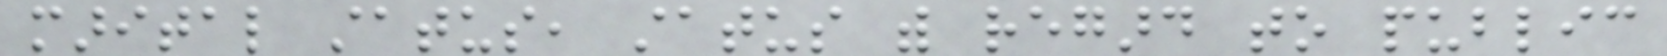marital status, status with regard to public
